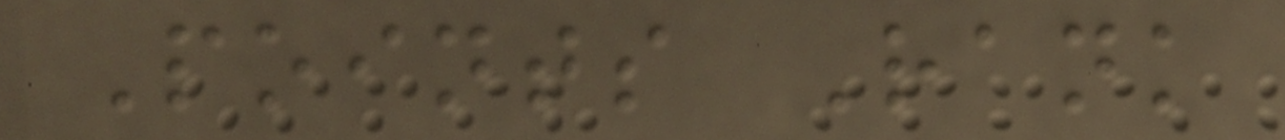Points Rank
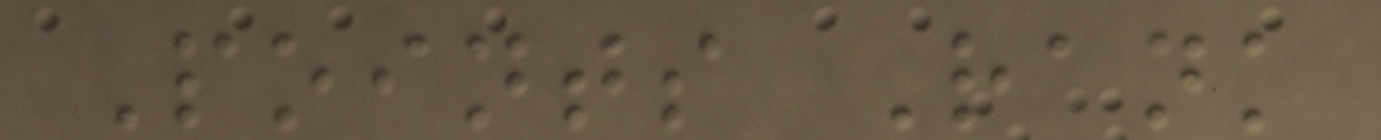Points Rank
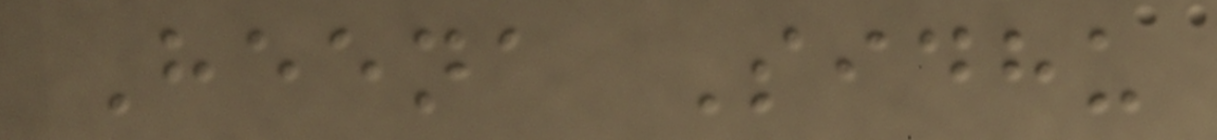Heena Sidhu
